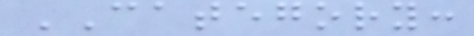CATEGORY:
